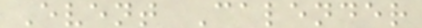Event Calender
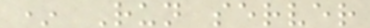* Run server
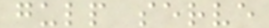gulp serve
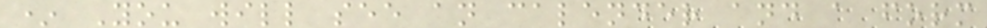* You will see an calender and a form
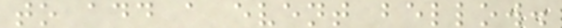to add a event bellow.
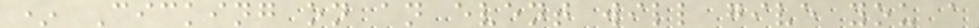* Cicking on an event will give you a
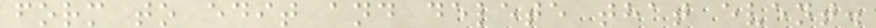form to edit and delete that event.
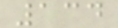134
